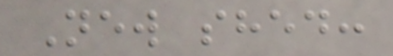New shed:
